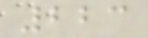223
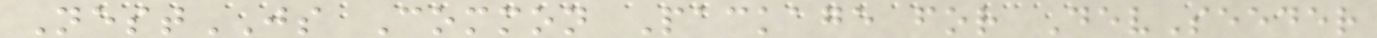NestJS Common Package for DevSeeder
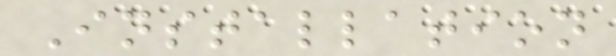Installation
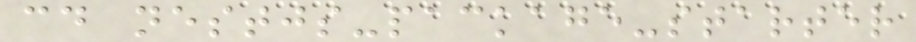cd nestjs-package-starter
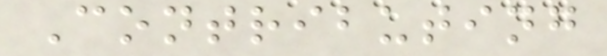Contributing
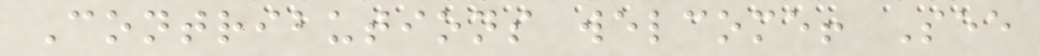Contributions welcome! See
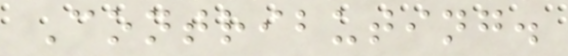Contributing.
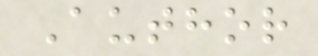Author
